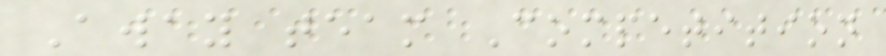Away team Competition
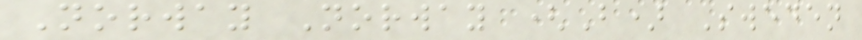Norway Norway (B) Sweden
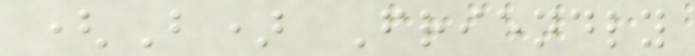(B) Friendly
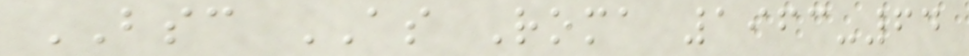BSC AS Roma 1963-64
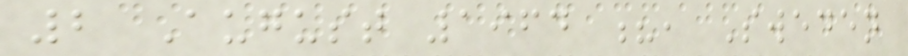2 August 1964 ?, Sweden
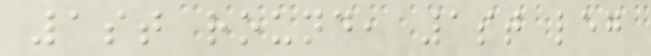1st round, 1st leg
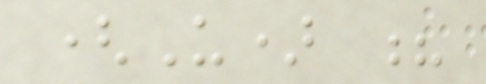(U) ?
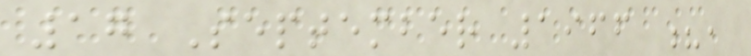17 September 1966 ?,
